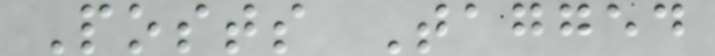Posts Tagged
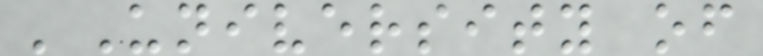'University of
